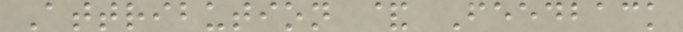Attribution & Feedback
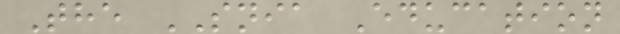The SNIA Education
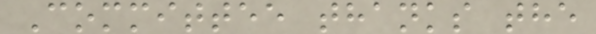Committee thanks the
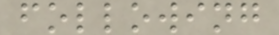following
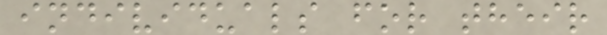individuals for their
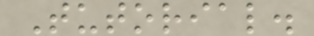Tutorial.
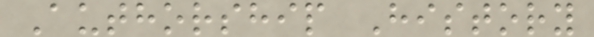Authorship History
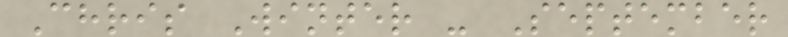Chris Winter - September
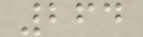264
